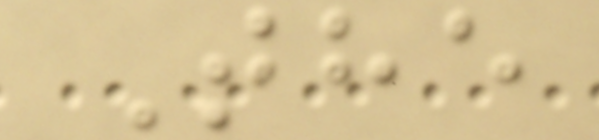The
